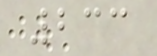233
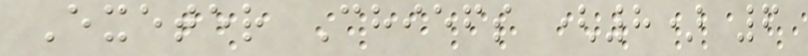Exeter Chiefs (8) 6
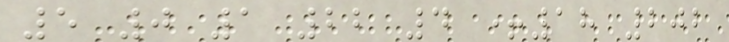5 0 1 22 4 +18 202
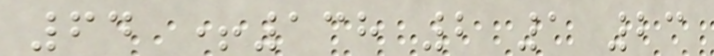64 +138 2 1 23
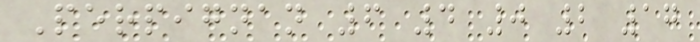Perpignan 6 4 0 2 17
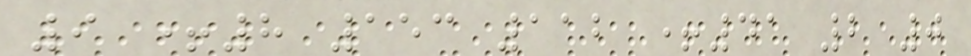9 +8 153 112 +41 2 0
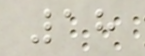18
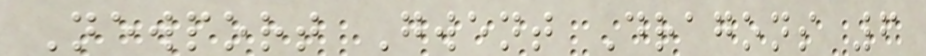Newport Gwent Dragons 6
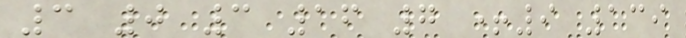3 0 3 16 7 +9 139
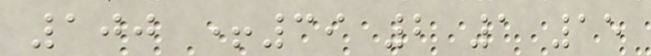100 +39 2 1 15
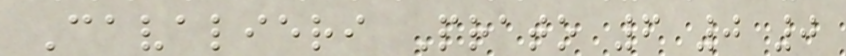Cavalieri Prato 6 0 0
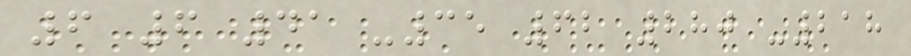6 6 41 -35 62 280 -218
